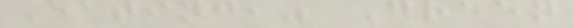Eating," Green
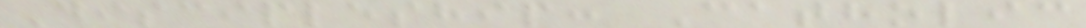Discipleship: Catholic
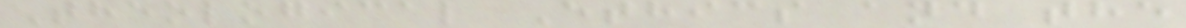Theological Ethics and the
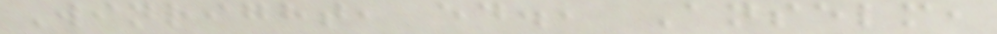Winright, ed., Anselm,
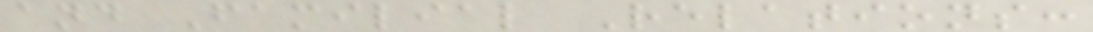and Familial Relations:
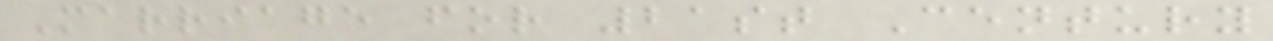Marriage for 21st Century
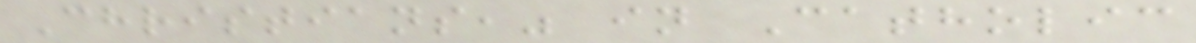Christians," in Catholic
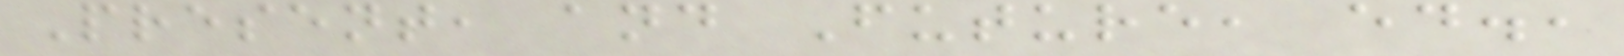Present, and Future, ed.,
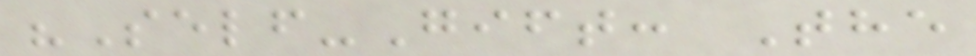"Self-Gift: The
